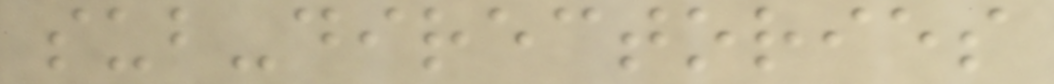sub-directories
